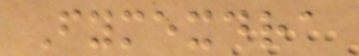Fymexdra
